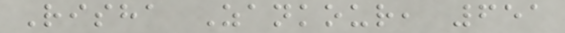Risha Zankour, 651
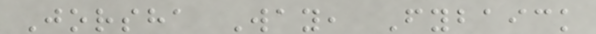Jorsha Way, Fybaick
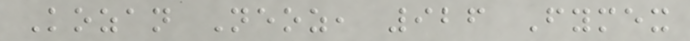Kozan Neoz, 926 Fymex
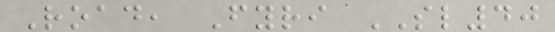Road, Fyri SL40
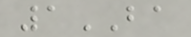1BA
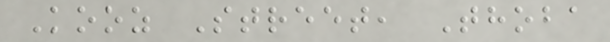Kooz Street, Thoba
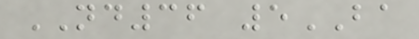ND36 5BA
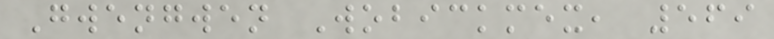Gwengwen Wobickmex, 569
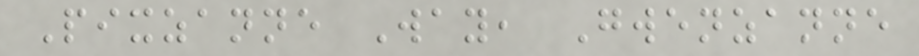Pixzanne Way, Gwenzanne
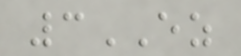3EZ
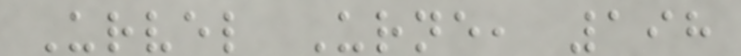Urvel Urne, 198
